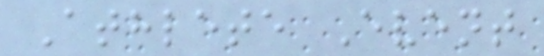Athlete Event
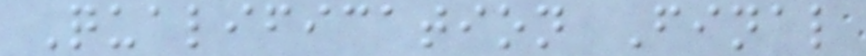Qualification Final
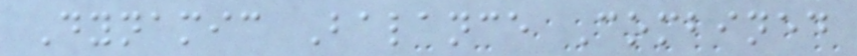Dynamic Balance Combined
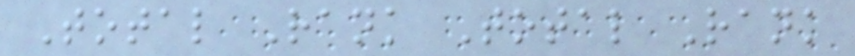Total Rank Total Rank
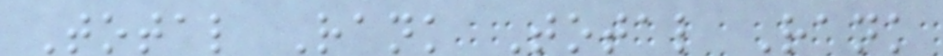Total Rank Total Rank
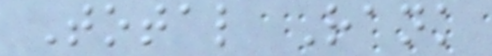Total Rank
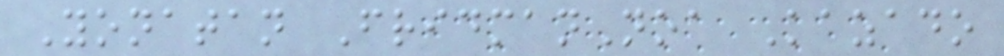Yonatan FridmanNoa Kazado
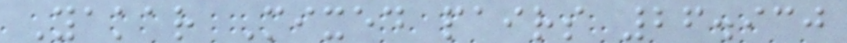Yakar Mixed pairs 26.930
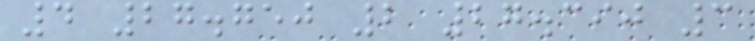4 27.750 2 27.390 3
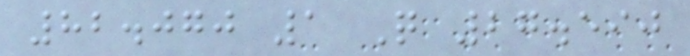82.070 1 Q 27.590
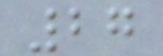27
